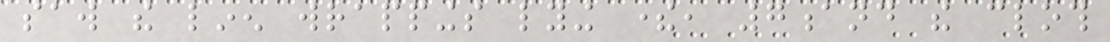saw the linen wrappings lying there, 7and the cloth
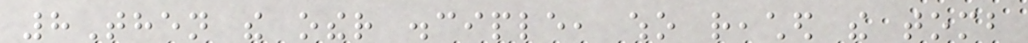8Then the other disciple, who reached the tomb
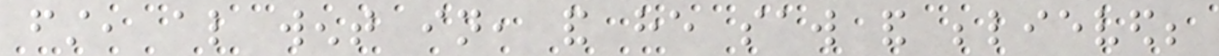first, also went in, and he saw and believed;
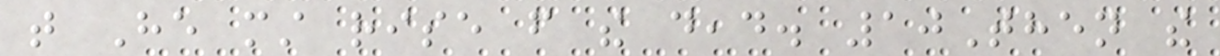that He must rise from the dead. 10Then the
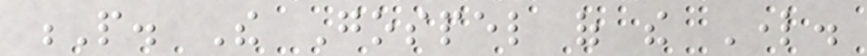P. The Gospel of the Lord.
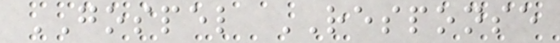GOSPEL RESPONSE
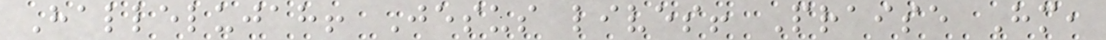Hallelujah! Jesus lives! Praise Him,
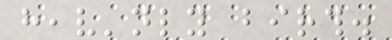heav'nly birth.
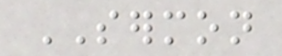SERMON
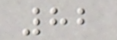82
